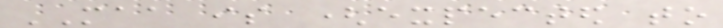MAA is (expected to
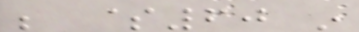be $60 in
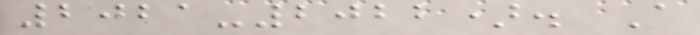2021-2022). A
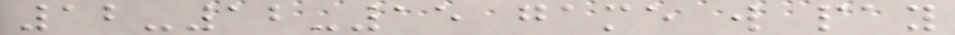12-12-15 game will pay
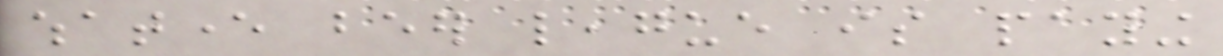whatever beer league is paying
